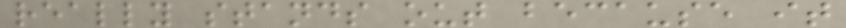really stands out because it
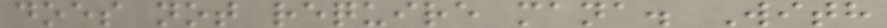does not require mana. With
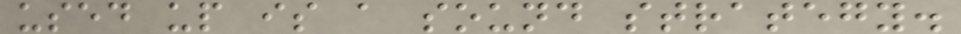used up is a sound strategy.
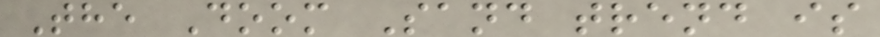The Doom Sand trend is
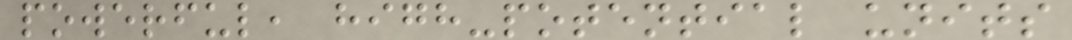powerful, high-potential units
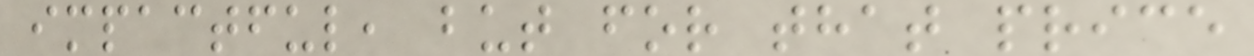impactful, but for that price
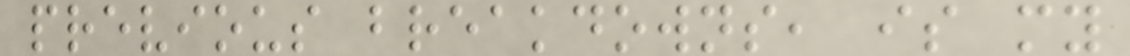previous breakdowns, is my
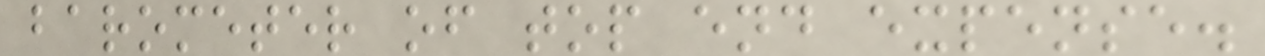barometer of top end expense.
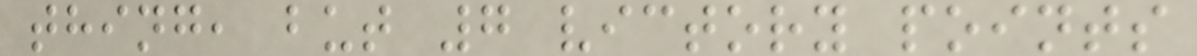thing, but 7 victory points
